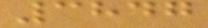3847
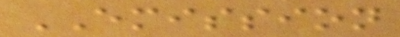EMISSION
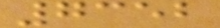7352
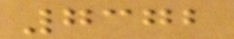7372
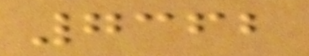7362
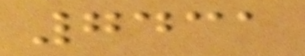7431
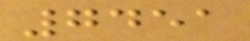7451
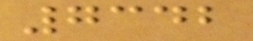7342
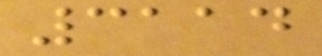3114
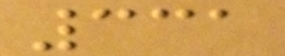331
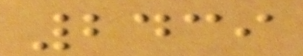2439
